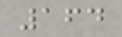164
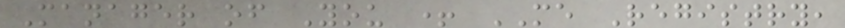Manager of You + ME Registry,
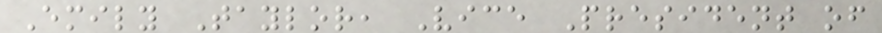Emily Taylor, Vice President of
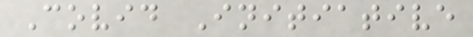Covid Initiative
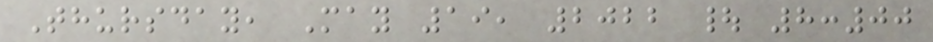Thursday, May 19, 2022 | 8:00
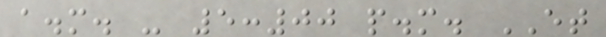a.m. - 5:00 p.m. ET
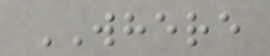WHERE
